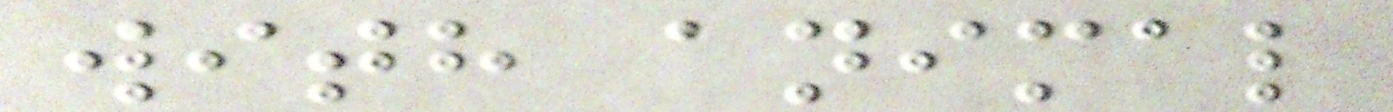with animal
